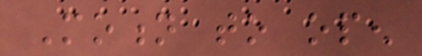Motion to open
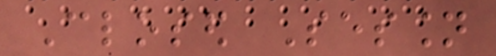Closed Session
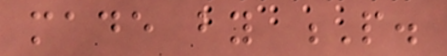made by P.
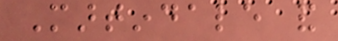Martindale and
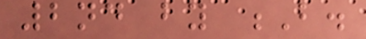2nd by B.
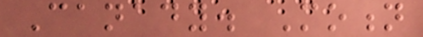Canady. Motion
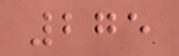275
